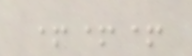+++
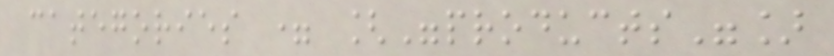categories = ["products"]
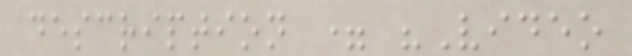description = "Video
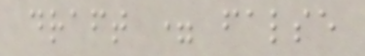draft = false
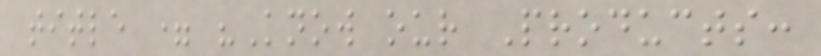title = "Know our Products:
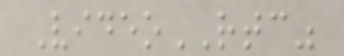VideoRTC"
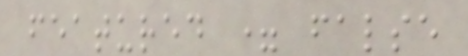featured = false
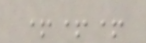+++
